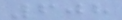608
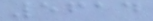5614
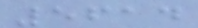5614
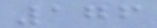176
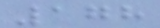178
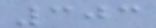303
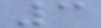3
